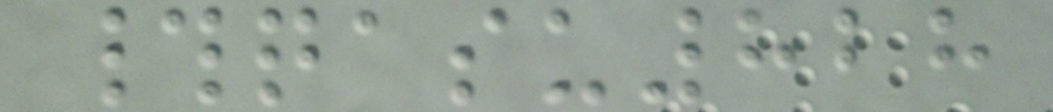#qasu828
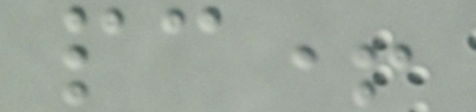pc+
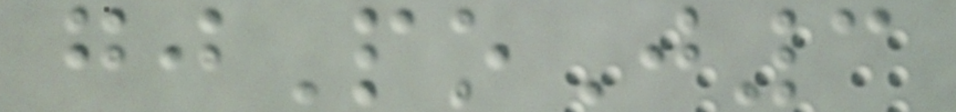gjPoJ3
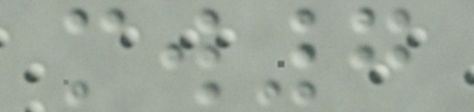mw7
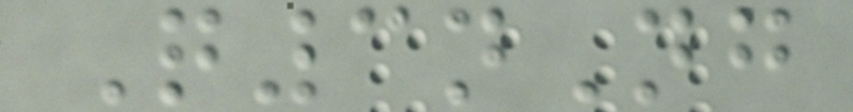Q3nNg
